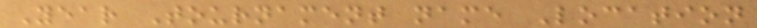Year Tournament name Location
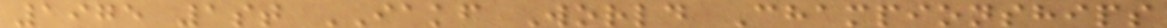1975 1st IAKF World Championships
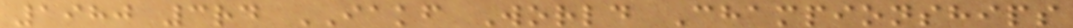1980 3rd IAKF World Championships
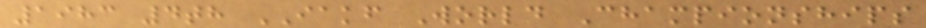1983 4th IAKF World Championships
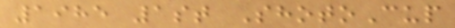1985 1st ShotoCup
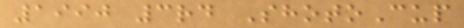1990 3rd ShotoCup
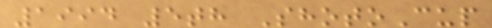1994 5th ShotoCup
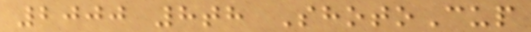2000 8th ShotoCup
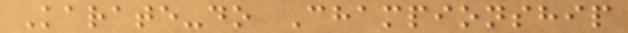Karate-do Championship
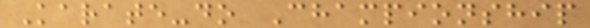Karate-do Championship
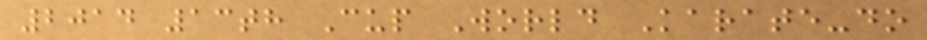2014 13th Cup World Karate-do
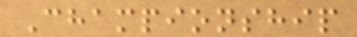Championship
